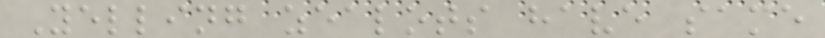Yelling zealots have same
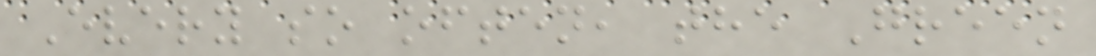Every so often, the Green
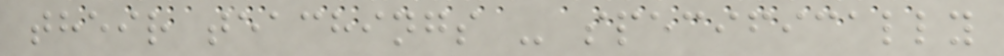their teachings - specifically
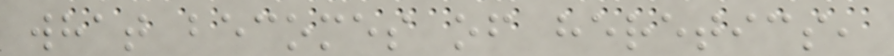what becomes of heretics,
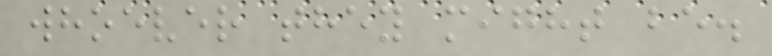whoever they might be.
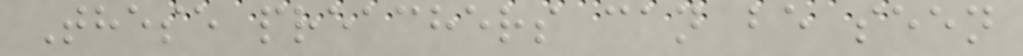These preachers can be seen
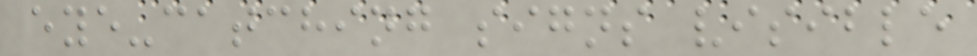eye-catching signs visible
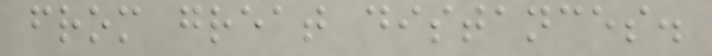from great distances.
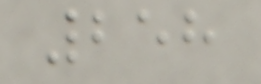258
